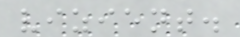vizient.
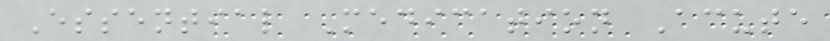Essential Medication Acute
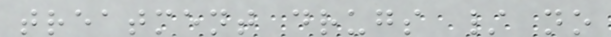treatment drugs / no
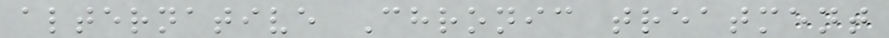alternative Chronic treatment
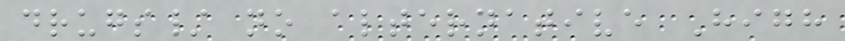drugs/ no alternative High
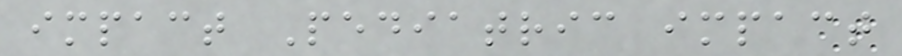impact Pediatric impact
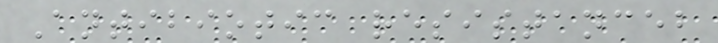Antibiotic resistanceb
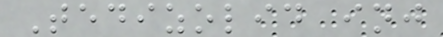Tedizolid inj
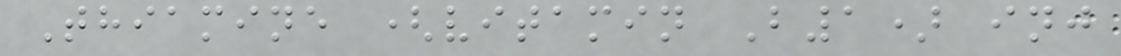Thiamine (vitamin B1) inj
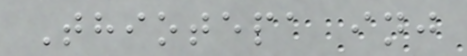Thiotepa inj
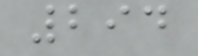294
